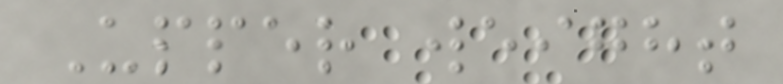Upper weight
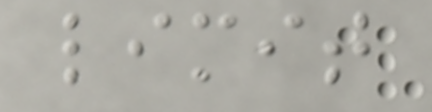limit
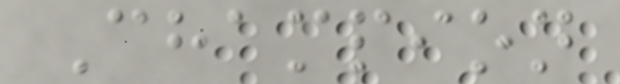Champion
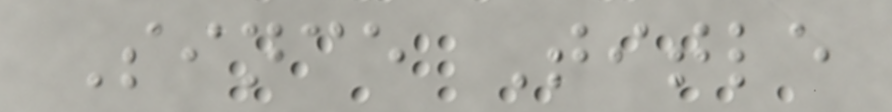Since Title
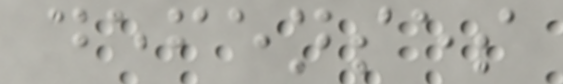defenses
